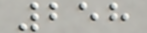258
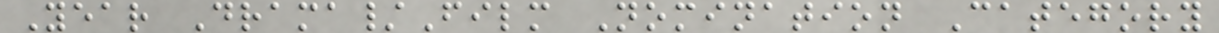Year Drama/Film Nomination Category
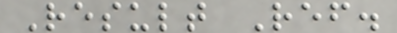Result Ref.
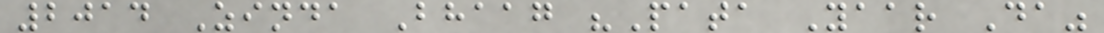2014 Zinda Bhaag "Pata Yaar Da"
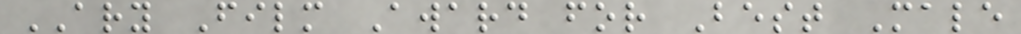ARY Film Award for Best Male
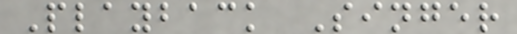Playback Singer
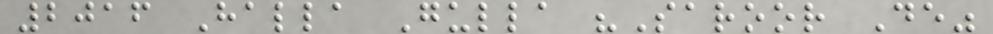2016 Halla Gulla "Saroor De"
